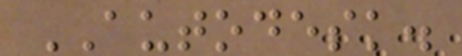AUTODESK.
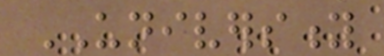UNIVERSITY
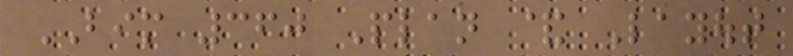BIM 360 Plan & Layout
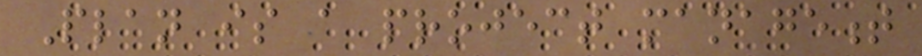Plan is a project management
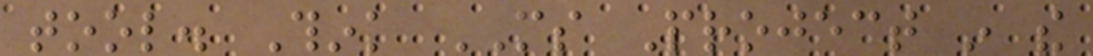tool. Think MS Project in the
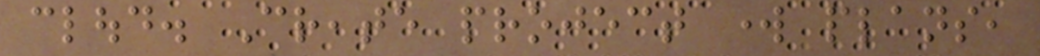cloud. Create project work plans,
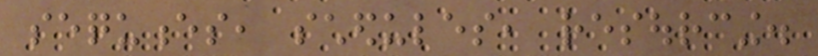sequences, schedules, resourcing.
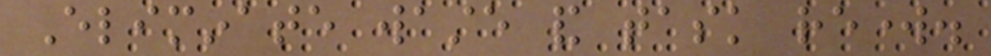Eliminate waste and task rework.
